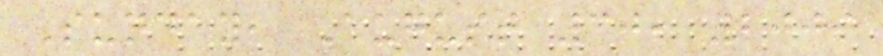Sunday, August 30, 2009
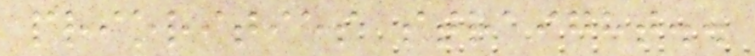priorities straight..
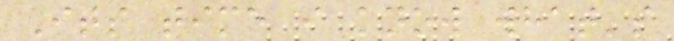Its time i know what's
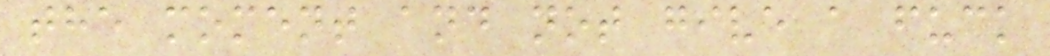the moment and not give a fuck
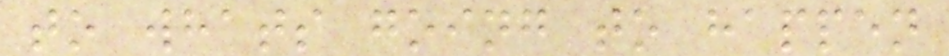to whats going to happen
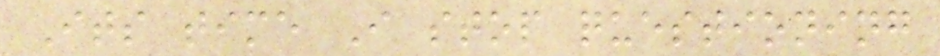Its time I stop questioning
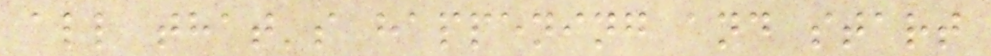all that's happening and start
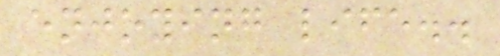enjoying life..
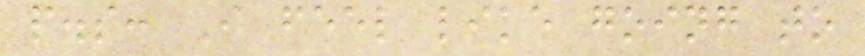p.s: I feel like going to
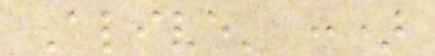Alive' :)
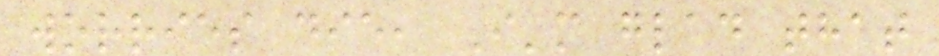worries die, I'm glad that
